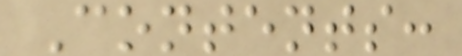Contents:
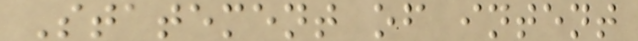Statement of intent
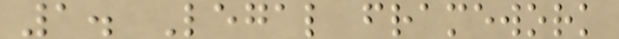1. Legal framework
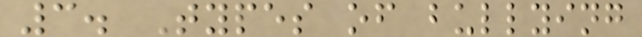3. Types of bullying
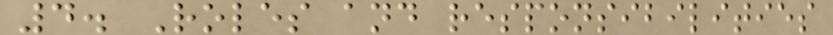4. Roles and responsibilities
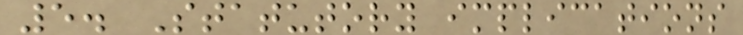5. Statutory implications
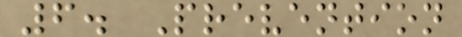6. Prevention
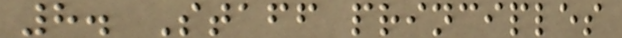8. Staff principles
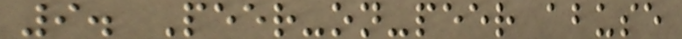9. Peer-on-peer abuse
